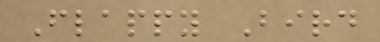Flappy Bird
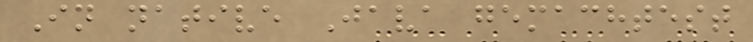In native Java gemachtest
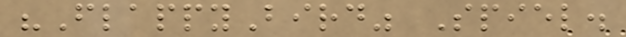"FlappyBird" Spiel.
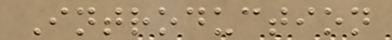Introduction
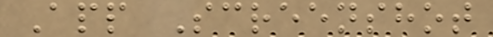App Screenshot
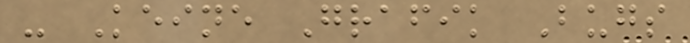- Keine Grafik Bugs
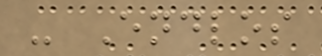- Endlos
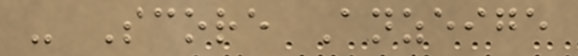- Score Anzeige
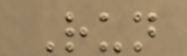Run
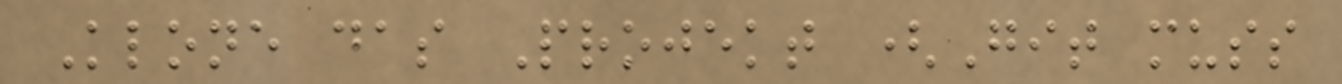Klone das Projekt (Git muss
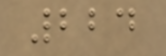224
